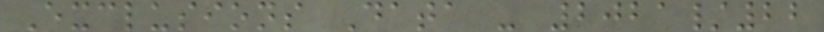Exclusions Data - 2021/22
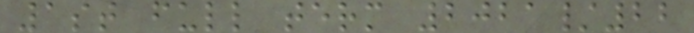1st full term 2021/22
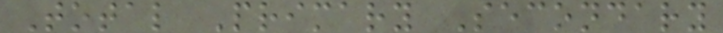Total Primary Secondary
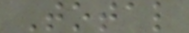Total
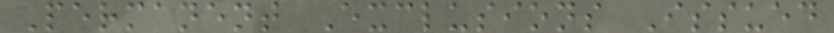Permanent Exclusions Issued
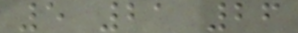5 21 26
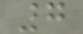7
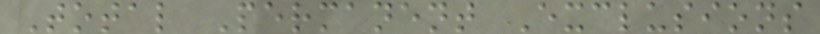Total Permanent Exclusions
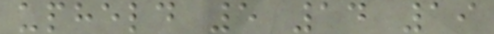upheld 5 14 19
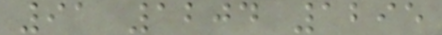91 1204 1295
